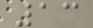13
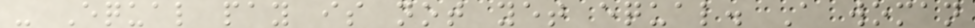- Equal pay is not yet equal. A woman
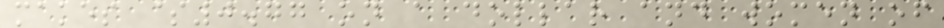makes $0.77 on a dollar and women of
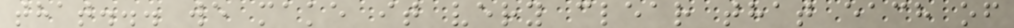that... we make it very clear that each of
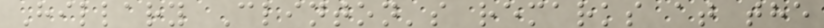Hillary Clinton's remarks at the
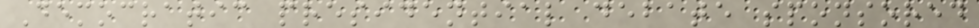Democratic presidential debate sponsored
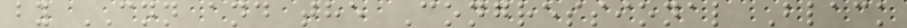by CNN and the Congressional Black
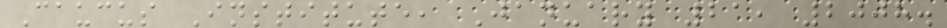Caucus Institute, January 21, 2008.
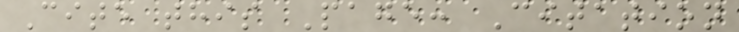Cite this Page: Citation
